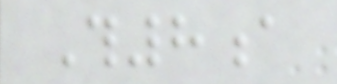Th8a
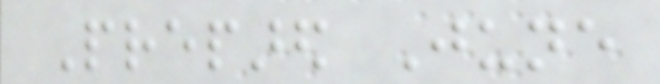Prepared June
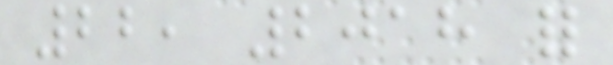22, 2018 for
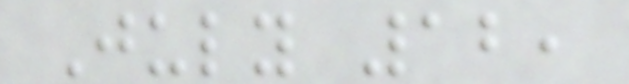July 12,
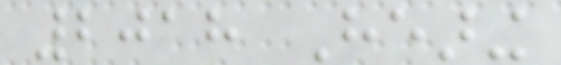2018 Hearing
